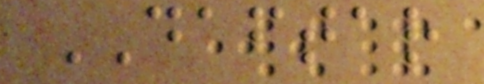DAFTAR
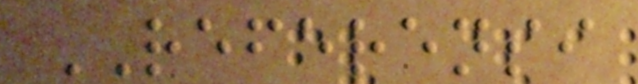REFERENSI
